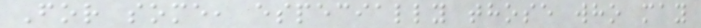For some, especially those who may
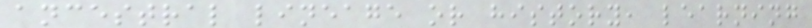ancestral lineage or history, learning
